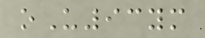oU93ym
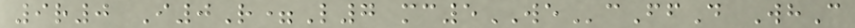9r0 I0R=L7 mc5WEcFfD WhC
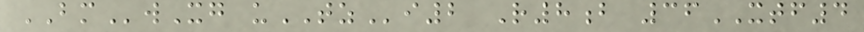BMwXg uTZi2 R8b 36XTF4
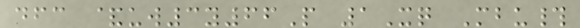dfc &uw3y66P 1Xq Mbu#
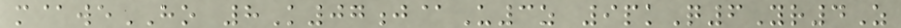m@weHO 8K07j@U3z 9pkQ6Yr4Z
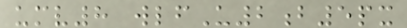umv8 wlfU2b5px
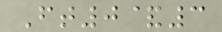Ft0&3
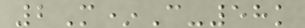2M*C-58k
